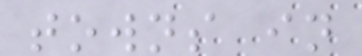towns in
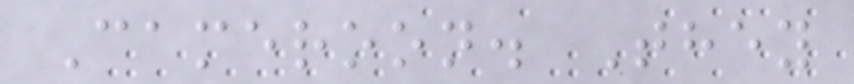Cameroon. They
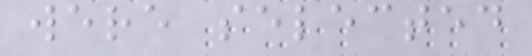were selected
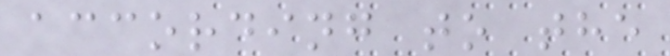according to the
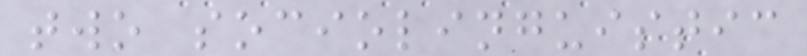two sociolinguistic
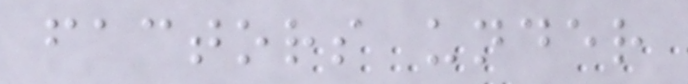factors under
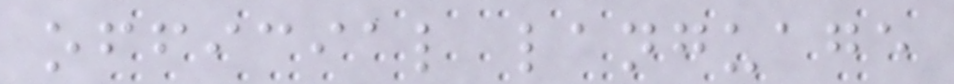official language
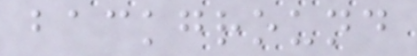background
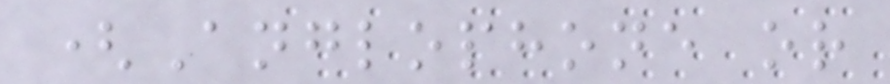(Anglophone or
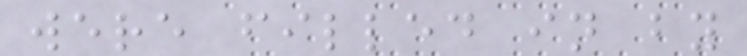were filled in by
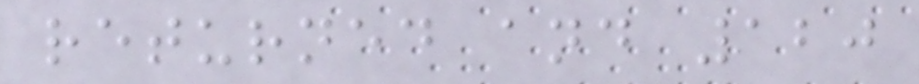returned and 120
